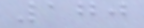170
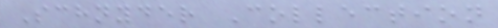Schnyder Collection
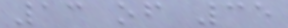13 of 35
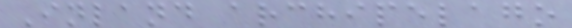Inland archipelago
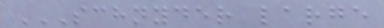SCHNYDER LARGE
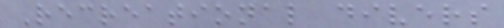Recreational divers
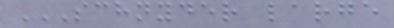SCHNYDER LARGE
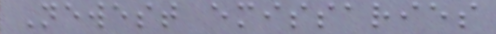Newest emissaries
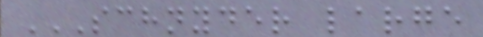SCHNYDER LARGE
